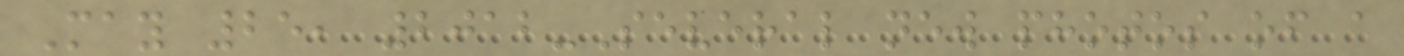May 25, 2012-Several new photos of a
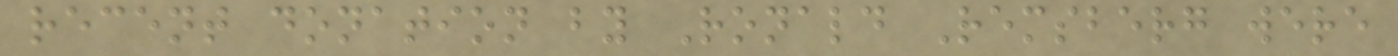recent donation by Ronald Remsberg were
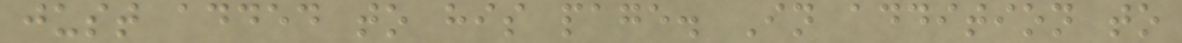just added to his page. In addition to
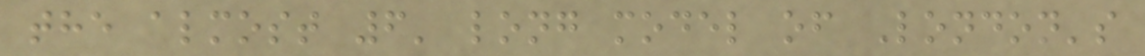the almost 6' long model of London's
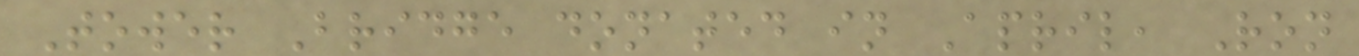Tower Bridge donated in April, Ron
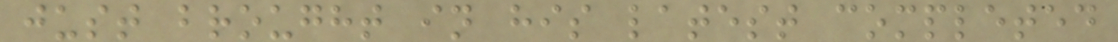just brought in his latest completed
